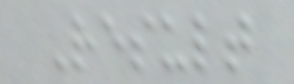Result
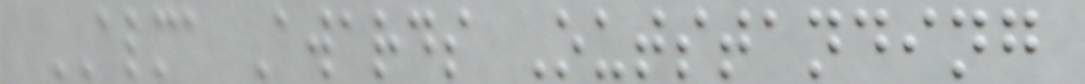ALMA Awards Outstanding
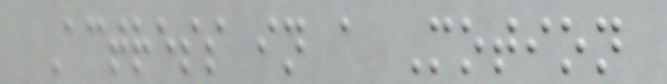Actress in a Motion
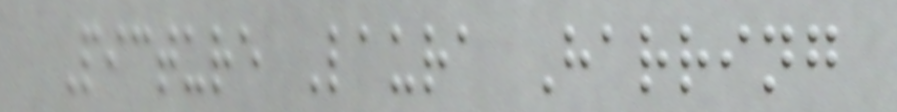Picture Laura Harring
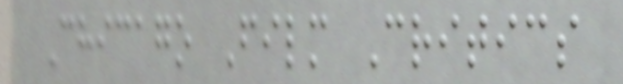Chicago Film Critics
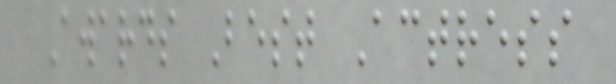Awards Best Actress
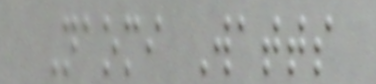Naomi Watts
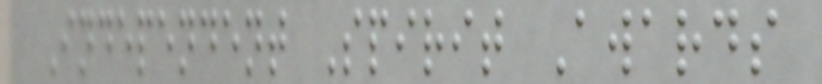Independent Spirit Awards
